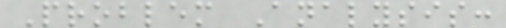Problem Analysis:
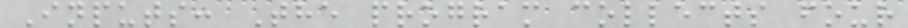Inputs: The program collects four
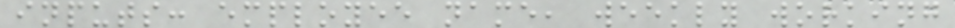inputs: employee name, weekly working
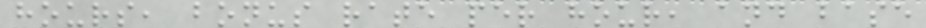hours, bonus rate per hour, and base
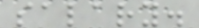salary.
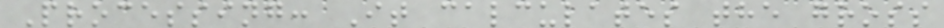Processing: It calculates the gross
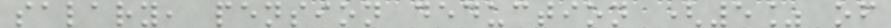salary, pension deduction (5% of
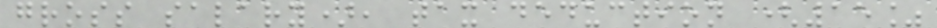gross salary), tax deduction (15%
